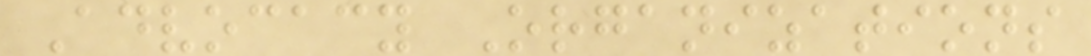Advocacy Organizations
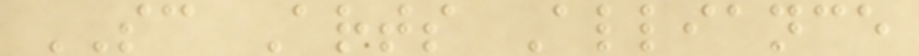SC Arts Alliance
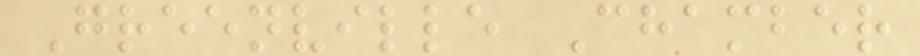Greenville Chamber
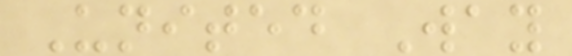United Way
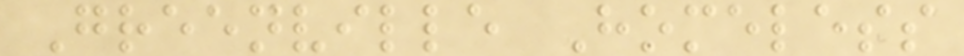Greenville Homeless
